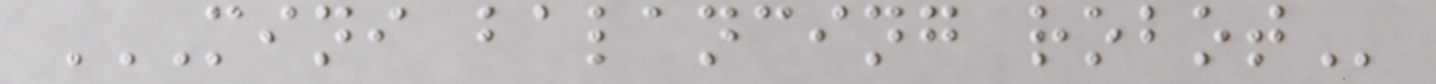MINI BALANCING ROBOT
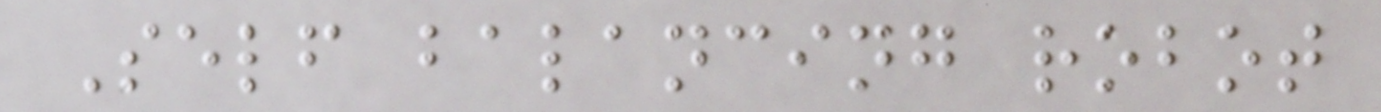Self balancing robot
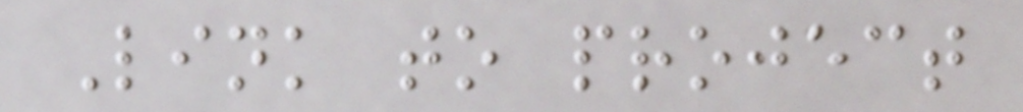Link to project
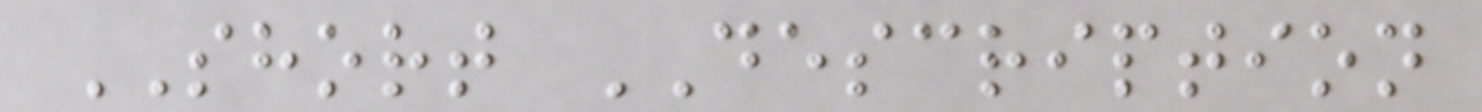SHORT DESCRIPTION
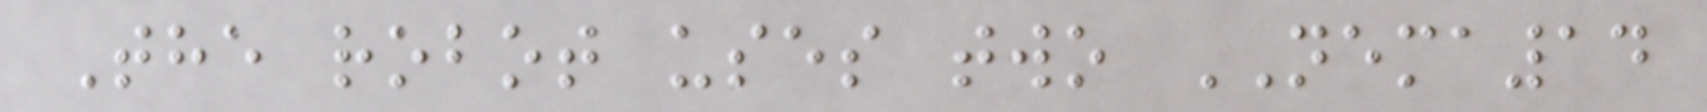The robot uses two NEMA14
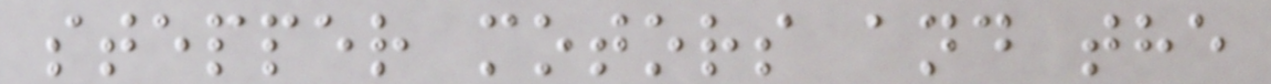stepper motors and the
